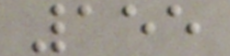155
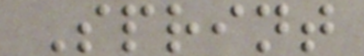Sprint
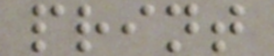print
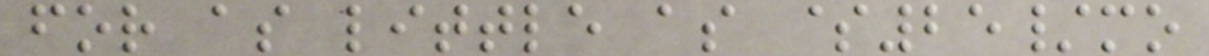for as little as $25/mo
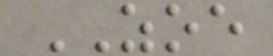ZOE
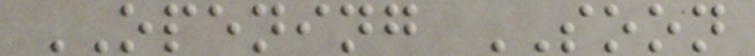OPENING SOON
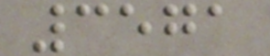3571
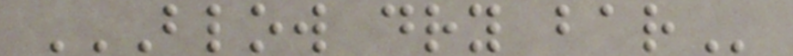BLOW DRY BAR
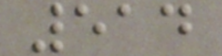514
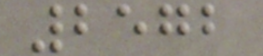2572
